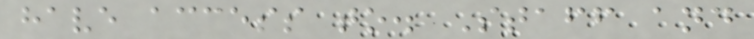have access to. Staff and
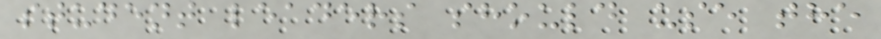student leaders should use the
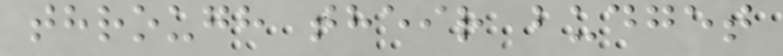through their budget
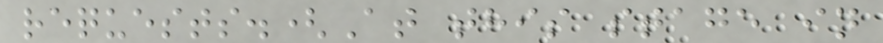requests.(At this stage in
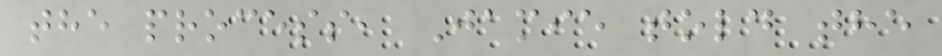the process, Jamie told the
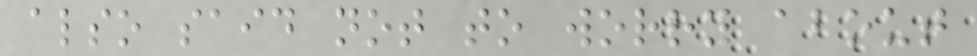also said not to worry about
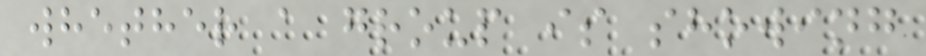whether a group is showing
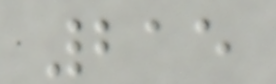215
